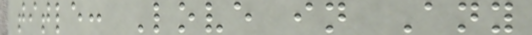title: Love in Any
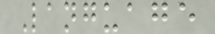Language
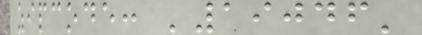zipcode: '19046'
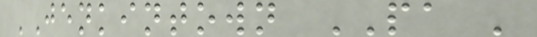'Jenkintown PA '
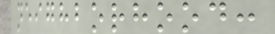neighborhood:
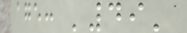age: '49'
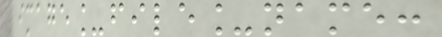image_file_name:
